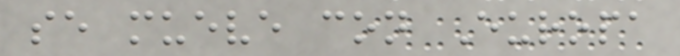se mueve con Europa
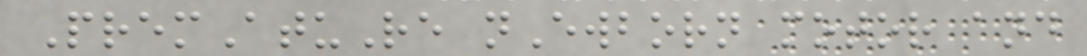PremAtuRe nEwborn motor and
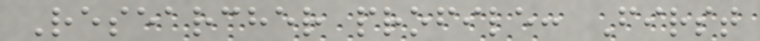Researcher profile: First
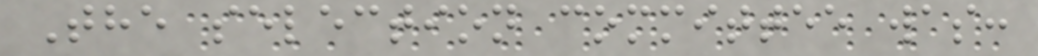The selection committee was:
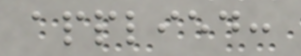applied:
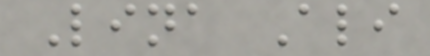Lina Ali
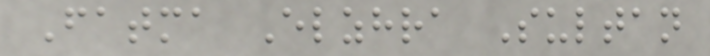Fatma Elzhra Sultan
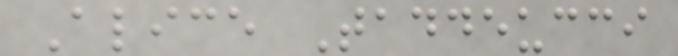Alice Taddeucci
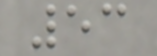53
